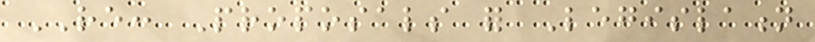RE: Proposals for Legislation
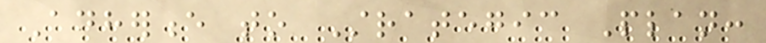Adherence to Strategic Plan:
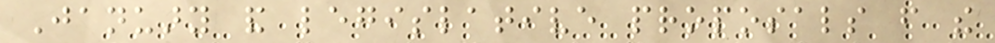January and legislative proposals from the
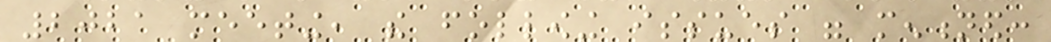2021 meeting, the following issues were mentioned:
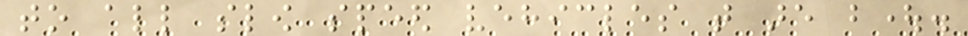to all slow speed vehicles that are bought.
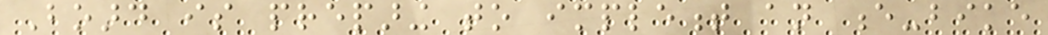Board is preparing to implement an e-bike
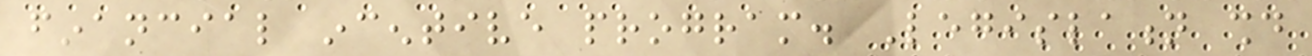financial incentive program. Legislation should
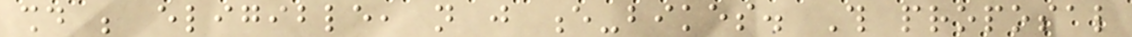should be eligible, not just e-bikes. This proposal
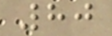80
